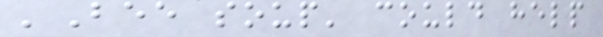'Bee soup' could help
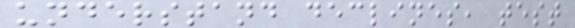understand declines, test
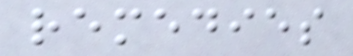remedies
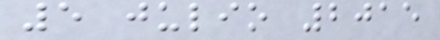5 julio 2015
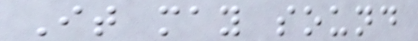It may sound
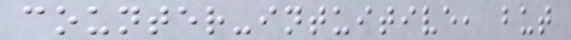counter-intuitive, but
